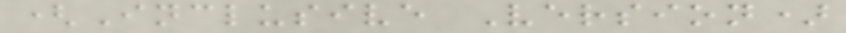(Inclusive Version)
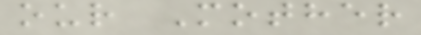our Mother
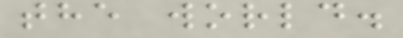the world.
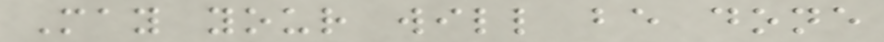May your will be done
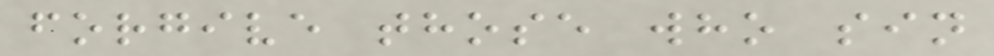forgive those who sin
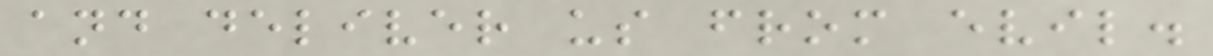and deliver us from evil.
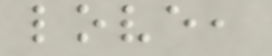love,
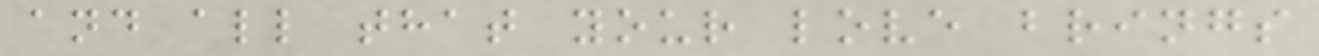and all that your love brings
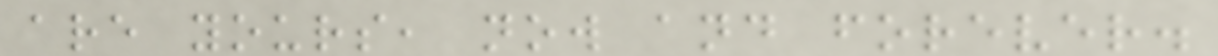are yours, now and forever.
